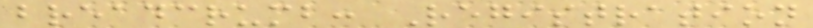breadcrumb: Registration
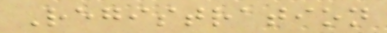Registration
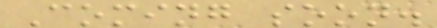Coming soon.
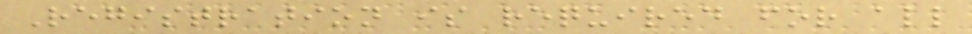Registration is required for all
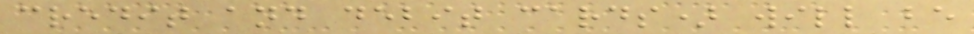credit and debit cards) will be
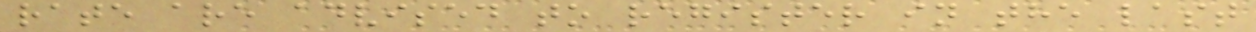rate are advised to register in the last
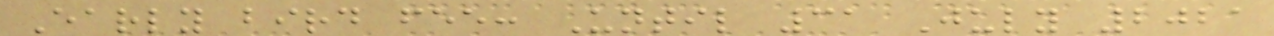Early bird fee: Until 31 July 2021
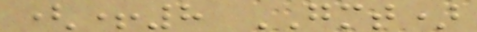(+8 GMT)
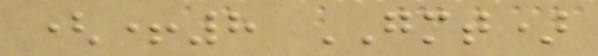(+8 GMT)
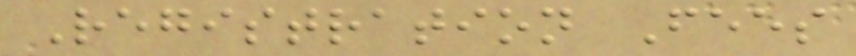Registration Fees
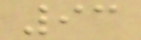93
